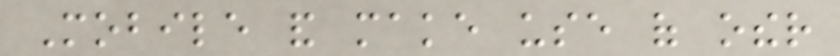Mobile and make use of other
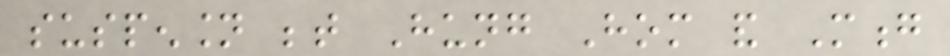suspension between Hung Hom and Mong
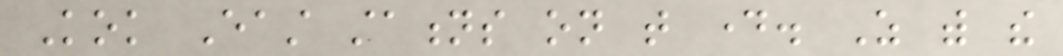Kok East stations on that day. As with the
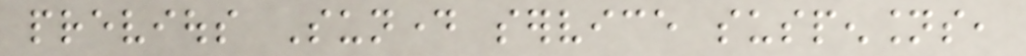previous Sunday service suspensions,
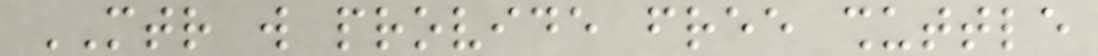MTR will provide free shuttle
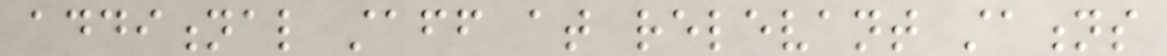additional staff at relevant stations
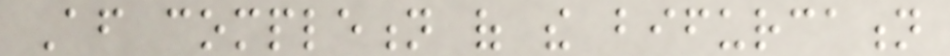After completion of the bifurcation
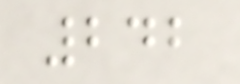242
